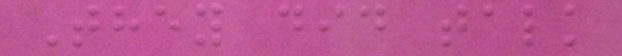They did talk
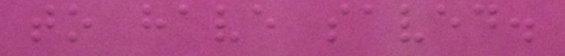to have saved.
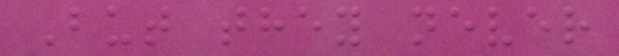But they never
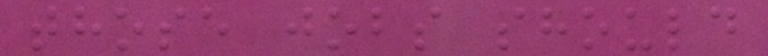those jobs should
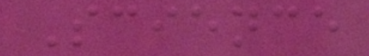Science
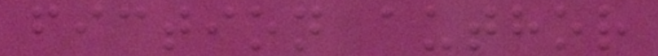fiction author
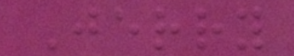Jerry
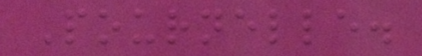Pournelle.
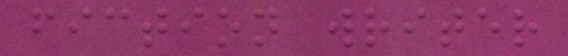fiction writer
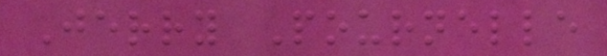Jerry Pournelle
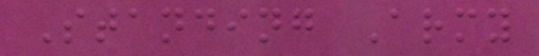Standing Army
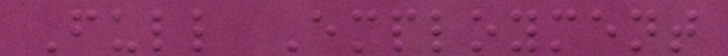Full Employment
